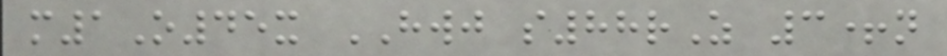m1O45x HWJ s88rZ 3+n
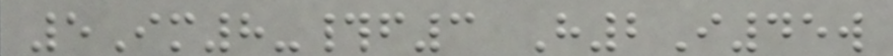5Im8-#f3 H2I45w
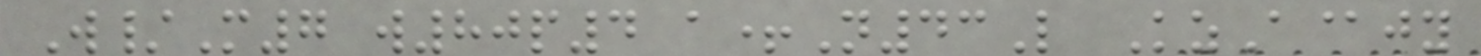W/M7 w80p4 a+N43L KzA@jy
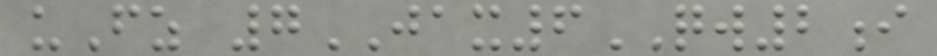uFz 7JAX6QW2i
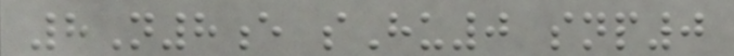8N8e sHu0 snp0
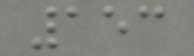153
